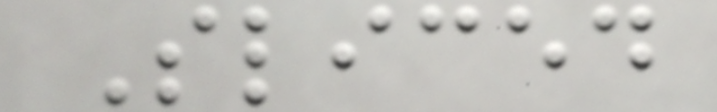Sliced
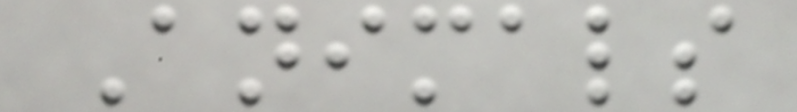Animals
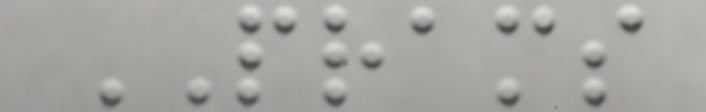PRAMS
